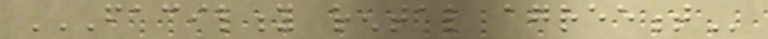FACILITY RENTAL AGREEMENT
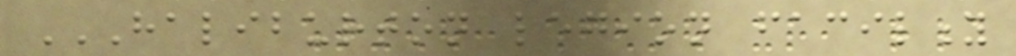HALIBURTON LEGION FACILITY
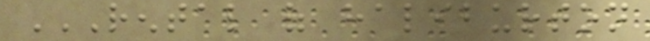RENTAL OF HALIBURTON
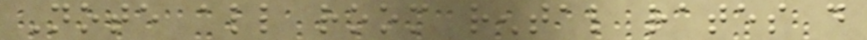Note all room rental rates do
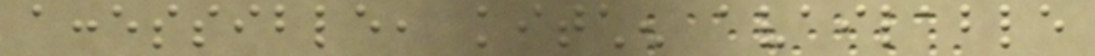accessible, kitchen available
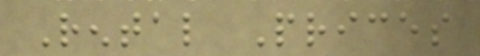Rental Prices
